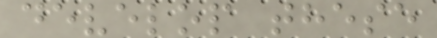develop these
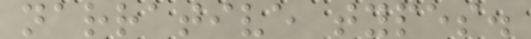narrative types.
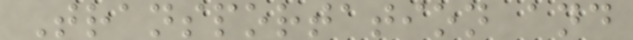Transportation and
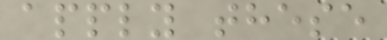apply these
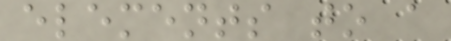elements to a
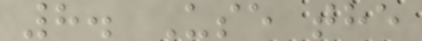8. Use the
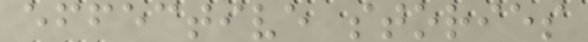effective stories
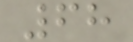68
